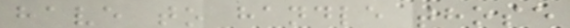have to handle those
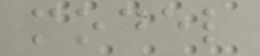model
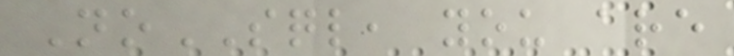NoSQL, you are
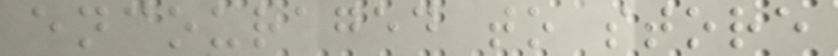encouraged to store
